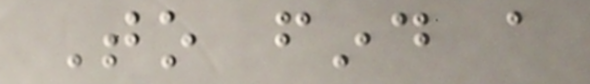To find a
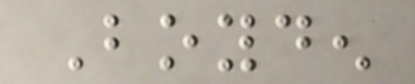Boyden
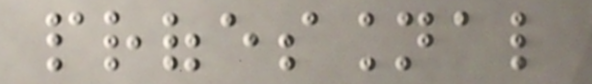professional
